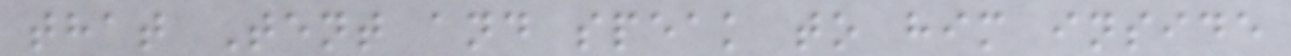that Tent and speak to him inside
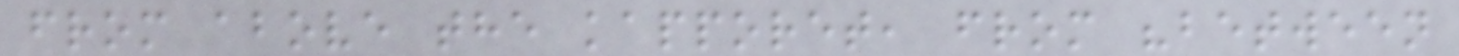from above the kapporet, from "between
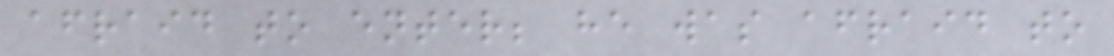afraid to enter; he was afraid to
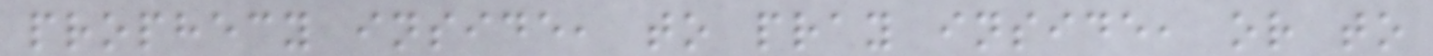prophecy inside, to pray inside, or to
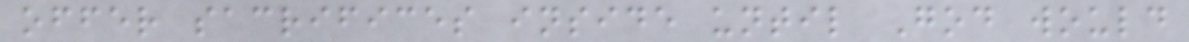offer sacrifices inside until God would
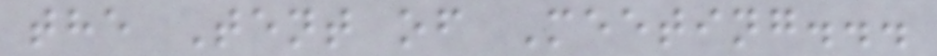the Tent of Meeting...
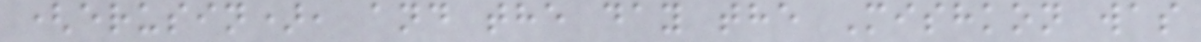(erusin), and the day the Mishkon was
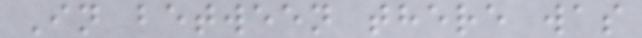In between there was
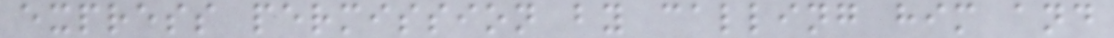express permission by calling him and
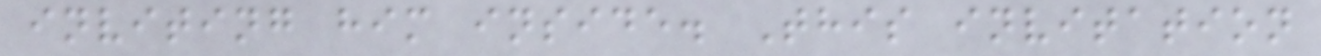inviting him inside. This invitation
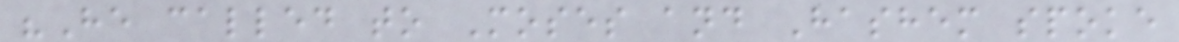"He called to Moses and Hashem spoke
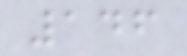146
